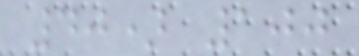40) 100
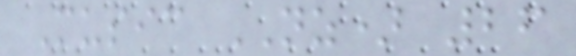Music NZ) 26
